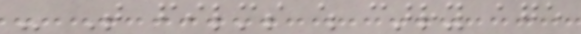- That films which carry age
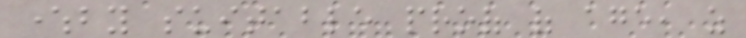whereby suitable proof of age, as
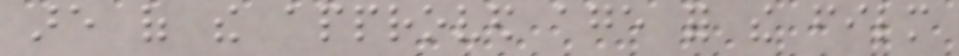are of the approved age for the film
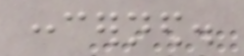concerned.
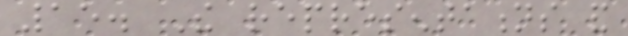15. The representations and
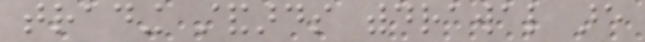trading standards withdrawal are
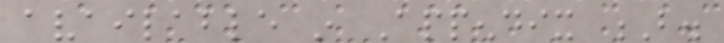available in Appendix B.
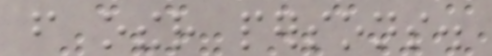from other persons.
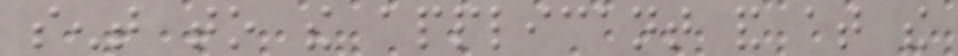sent to the applicant and at the
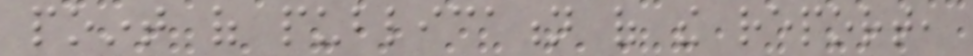point of publication of the report,
